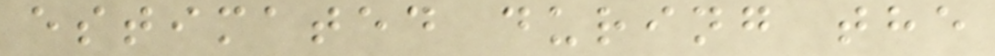estimated during the
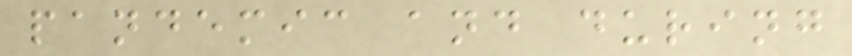pandemic and during
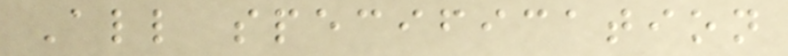All specification
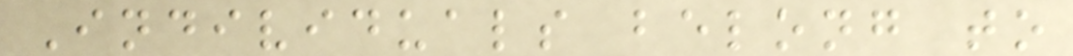Individuals belong to
